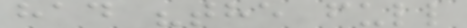had "the full
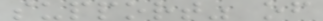support" of
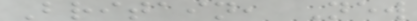Britain, New
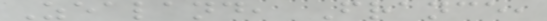Zealand, France,
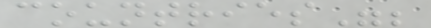countries";
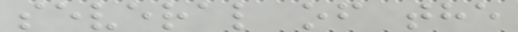several of the
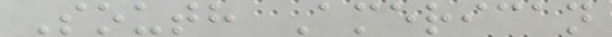South American
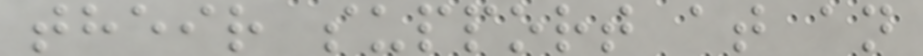their support at an
